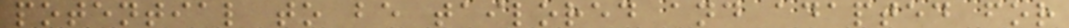potential to be tailored and adapted for
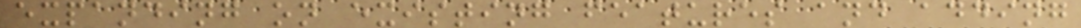expanding on existing features and adding
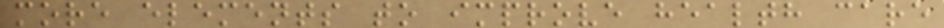more elements to improve health care
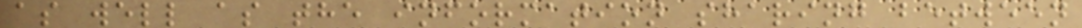as well as the information sharing between
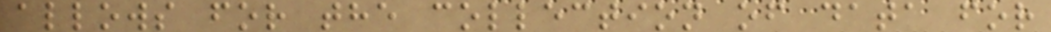allows for the collection of data for
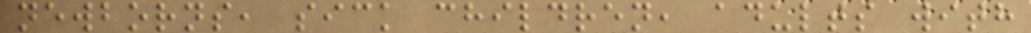newborns, sick children, adults with
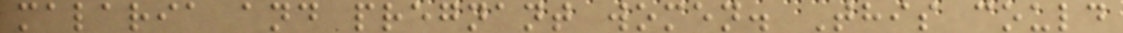malaria and pregnant women. This could
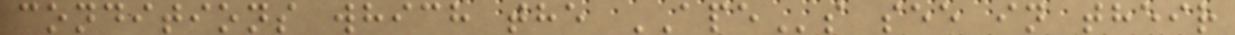conditions which the APEs see in their
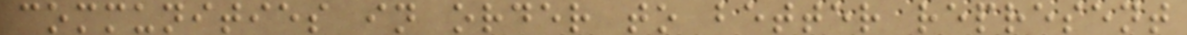communities in order to better represent
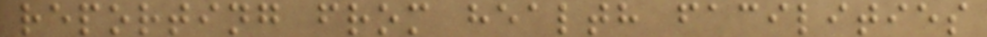reporting from health facilities
